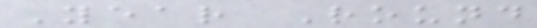Year Round
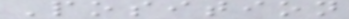Position
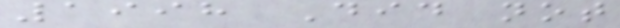1998 Did not
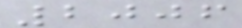2006
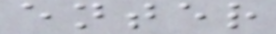enter
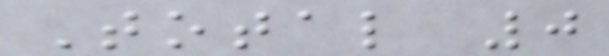Total 0
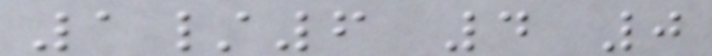1/6 4 0
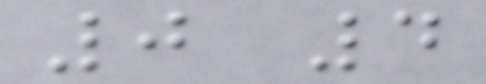0 4
